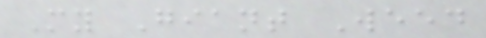My Giant Weed
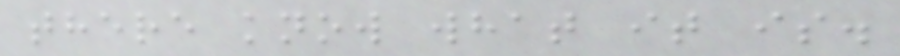there know what it is.
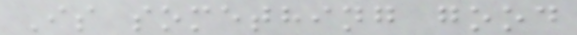Is something good
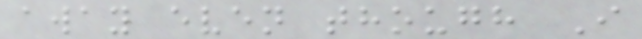away even though I
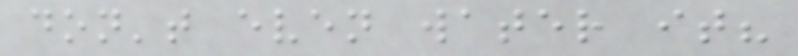don't even water it?
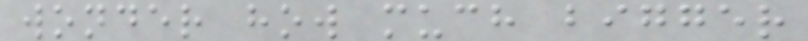wonder how much bigger
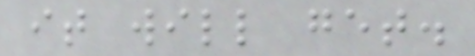it will get.
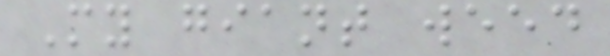My giant weed
